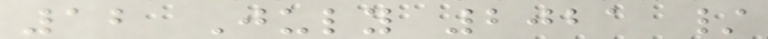12 July 2021 /
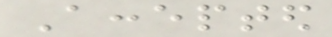Accepted
